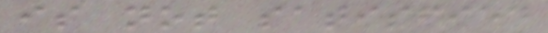is not satisfied
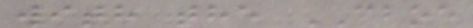with the CBOE
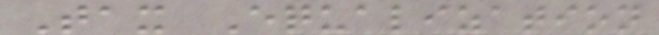Tax Equalization
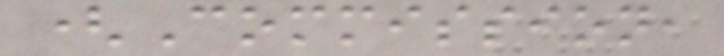(Commission,
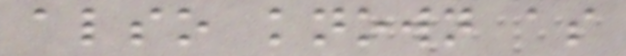also known as
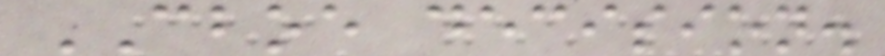CBOE decision.
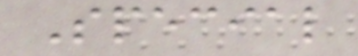Special
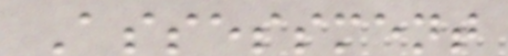Assessment
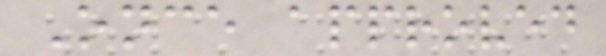Once approved
